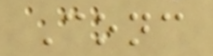Conc
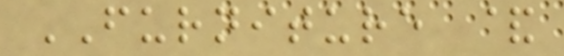FURNITURE &
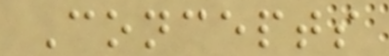Concepts
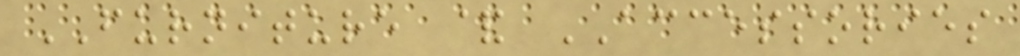FURNITURE & ACCESSORIES
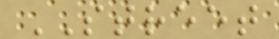STREET
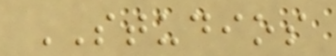STUDIOS
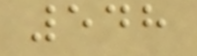548
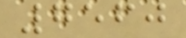7560
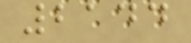2144
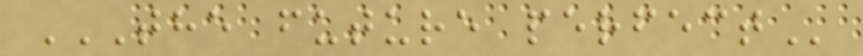THE FUTURE PERFECT
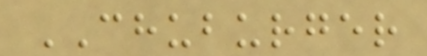CHUBURGER
